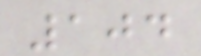104
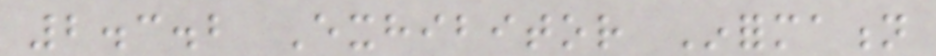2.3.2 Exhibitor Information
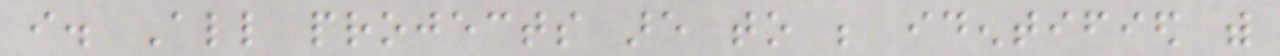i. All projects are to be identified with
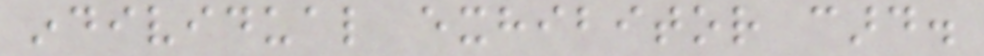individual exhibitor card.
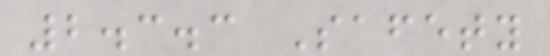2.3.3 Safety
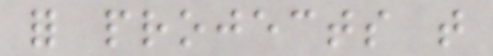for projects that
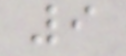9
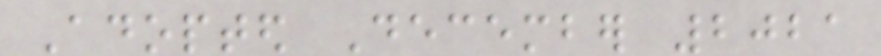Adopted December 2021
